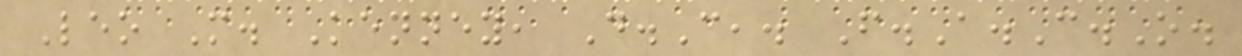Leo M. Kenney, D.C,. F.A.C.O.
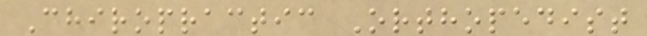Chiropractic Orthopedist
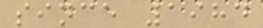since 1984
